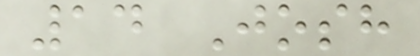14 Josh
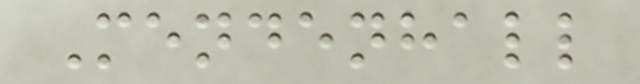Mendenhall
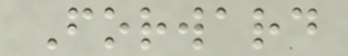Forward
